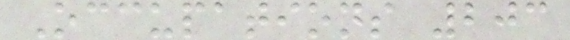Occupations 203
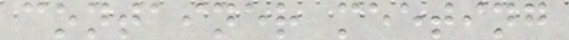container meeting
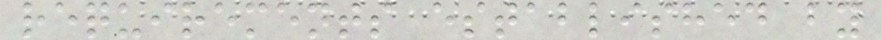requirements established by
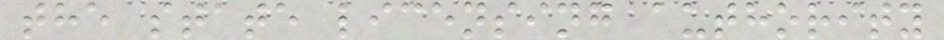the state licensing authority
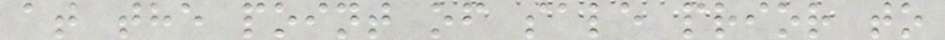at the point of sale prior to
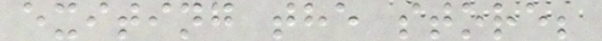exiting the store;
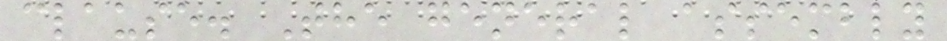clause. The general assembly
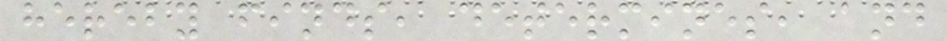hereby finds, determines, and
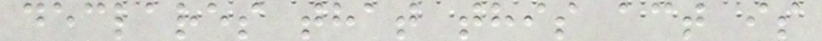declares that this act is
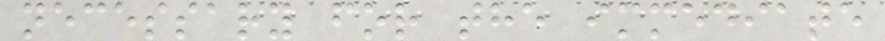necessary for the immediate
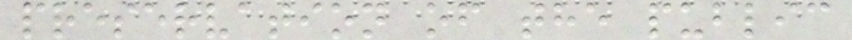preservation of the public
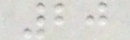20
